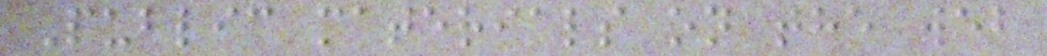Public materials on the web
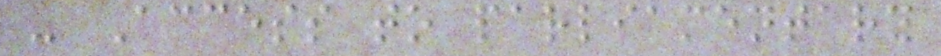- Access to parliamentary
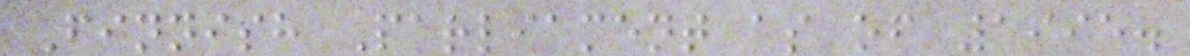Finnish Parliament as of 1995.
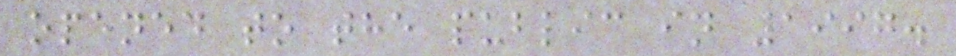opened to the public in 1997.
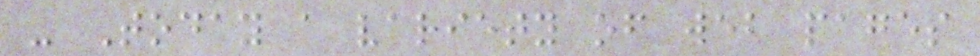- Today a variety of web pages
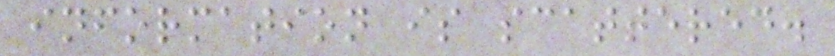information is scattered.
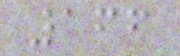166
